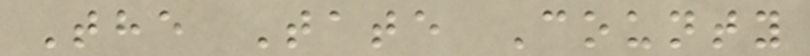The Tate County
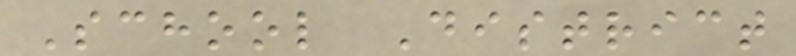School District
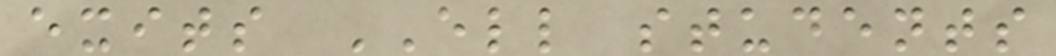exits ELL students
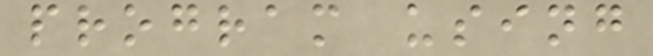program using
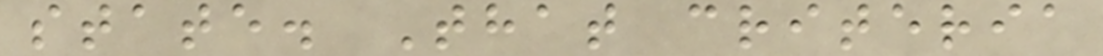state. That criteria
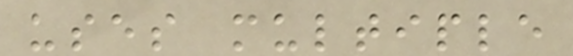uses multiple
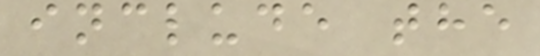include the
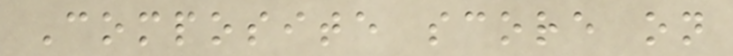Composite score on
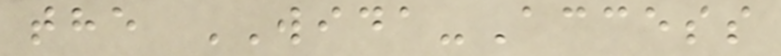the WIDA-Access
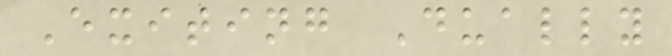Exiting Dually
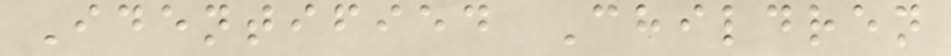Identified Children
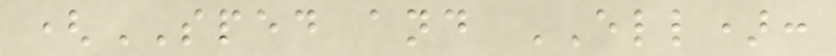(SPED and ELL):
